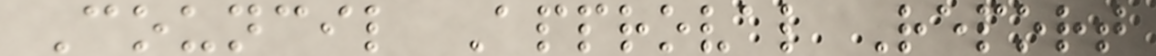Council Approval Report
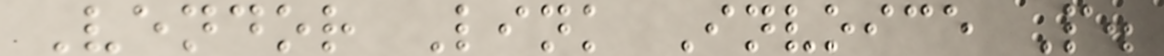Vendor Link Invoice P.
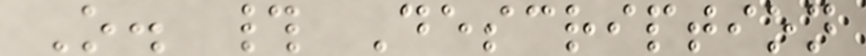O. # Description
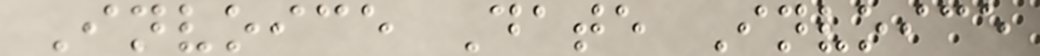Invoice Date Invoice
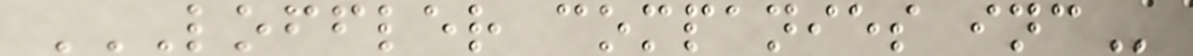LOFFLER COMPANIES INC
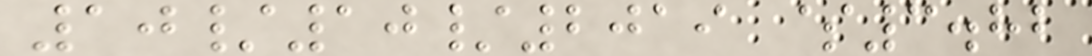10/10/2019 $3.82
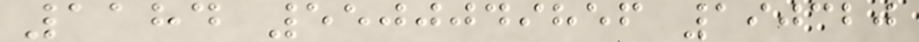1184 5500049856 190320
